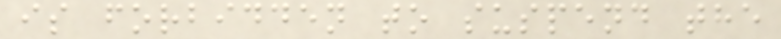is forbidden to suspend the
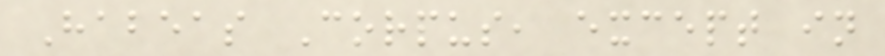Habeas Corpus, except in
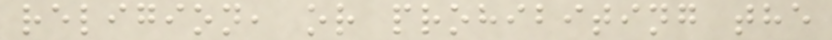religion, or prohibiting the
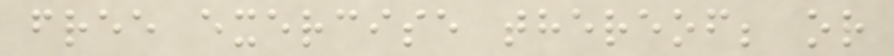free exercise thereof; or
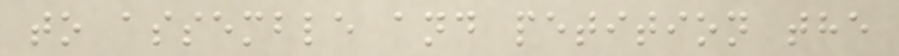to assemble and petition the
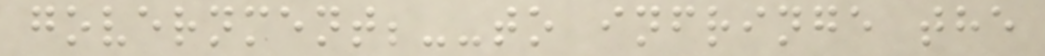government;--to infringe the
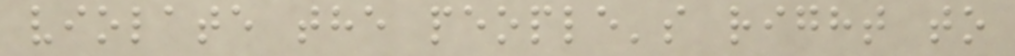violate the people's right to
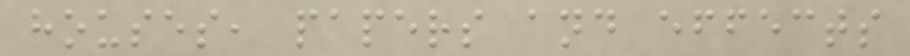houses, papers and effects
